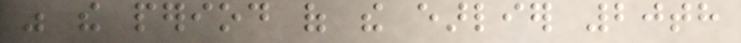was the period of the earlier 20th
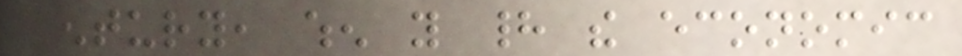century, when you had the economic
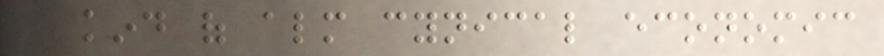a kind of almost cynical economic
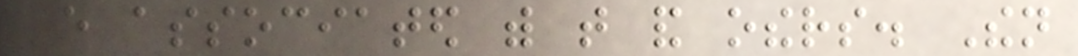are associated with that and others. Then
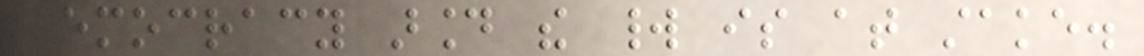democracy around the world is at stake.
